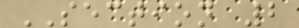SECTION 2
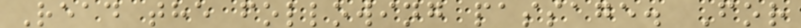Read the following passage. For
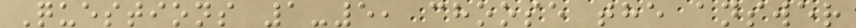Questions 1-5, choose the answer
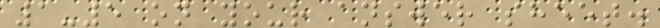1-5 on your answer sheet.
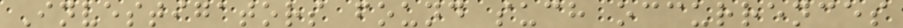Investigators found such occurrences
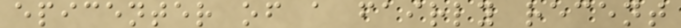epicenter of a fairly recent
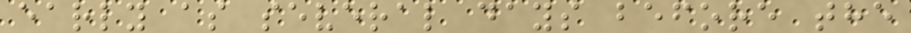early as several days before the
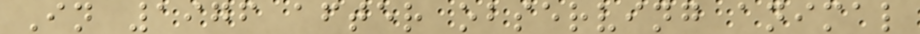In 1976 after observing animal
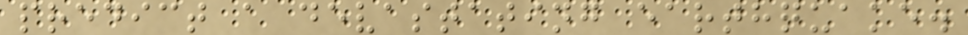predict a devastating earthquake.
